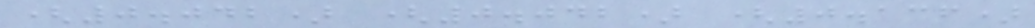(0.042) (0.042) (0.136)
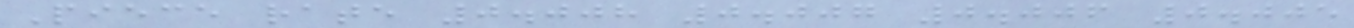Piece rate 0.008 0.007 0.006 0.005
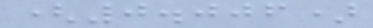(0.006)
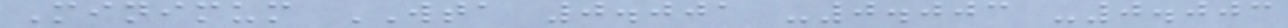Minimum WTA 0.001 -0.003 -0.003
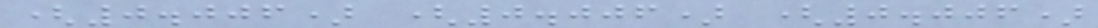(0.006) (0.006) (0.006)
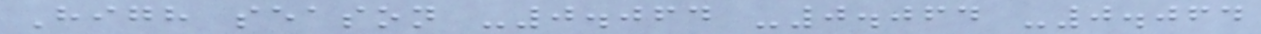High season -0.064 -0.064 -0.064
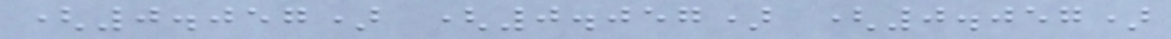(0.057) (0.057) (0.057)
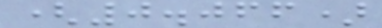(0.066)
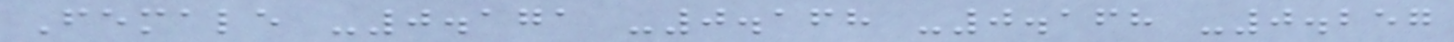Female -0.171 -0.168 -0.168 -0.257
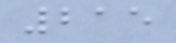215
